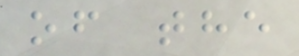of the
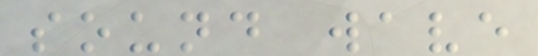sound wave
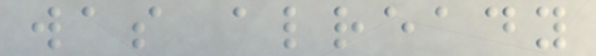was already
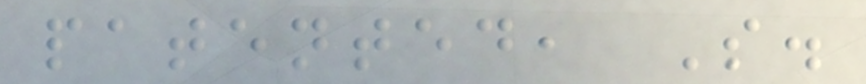patented, S.
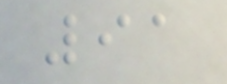91
